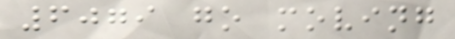6079 go moving
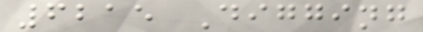6215 Digging
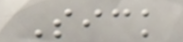Sick
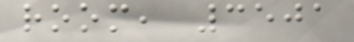room, 3501
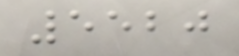5520
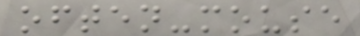often-mouse
